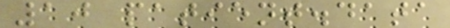10 patient.data
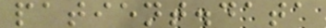patient.data
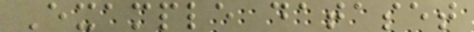Example dataset
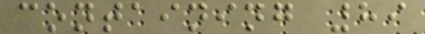containing 89
